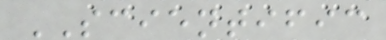SCIENTIFIC
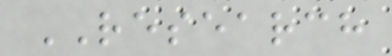RESEARCH
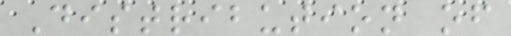Distribution of
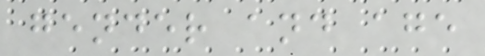gender and age
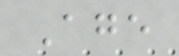Age
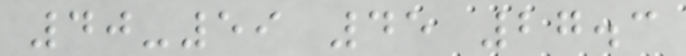40-59 45 27.3
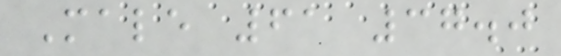Male 61 37.0
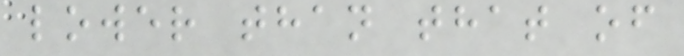lower than that of
